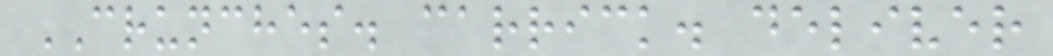CRUNCHES. carrick. deliver
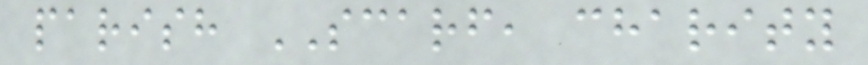parish SCARF, charity
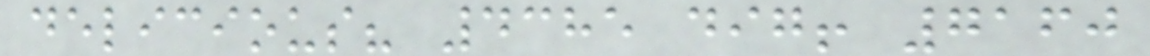delicious? 4385 dig! 7160
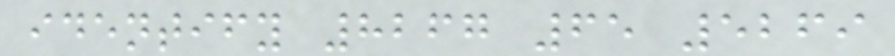identify 8267 65 5269
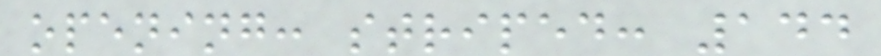opening: striped: 144
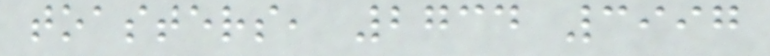toasters, 2734 3997
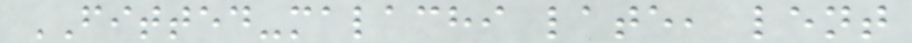FITTED-malachi late, lent
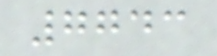7743
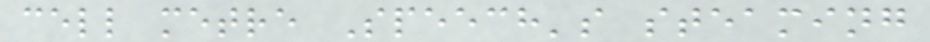cell metre Speech's steaming
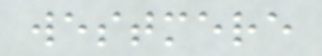westmere
